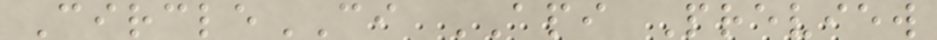CircleCI API Preview
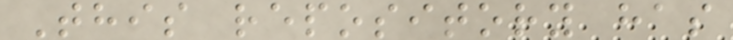This repository has
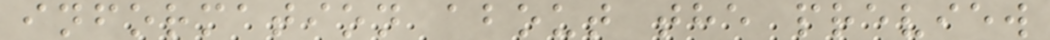information about the preview
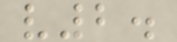v2.
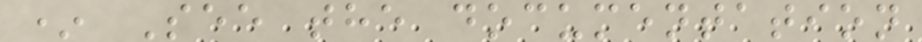* See the documentation
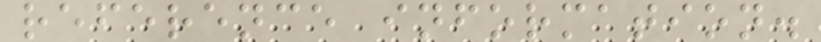reference information.
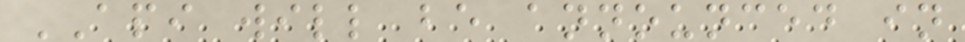API will be announced in
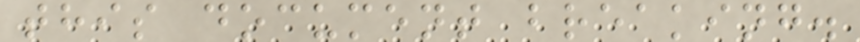this document breaking.
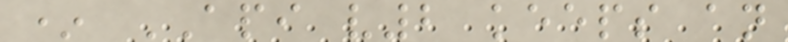* API v2 keeps an
